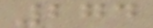274
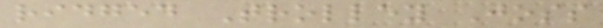ridged Trolley Joss
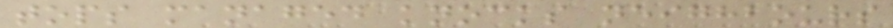tops managed knocks neighbours
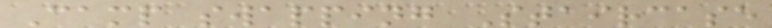Camp swapping Staircase
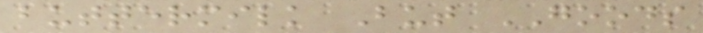buttermilk But GOODS
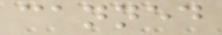canned
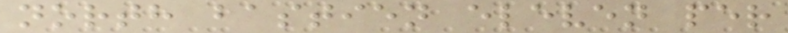north bastien eleven per
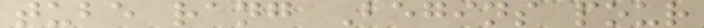tube rang Begins pour
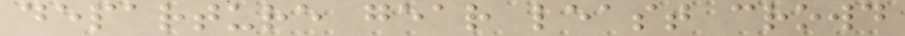departure gear least crowd
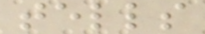tells
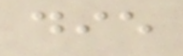die
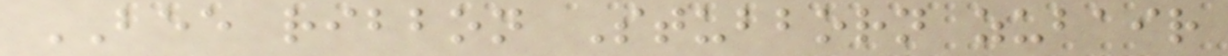BEE ribbon Stubborn zubair
